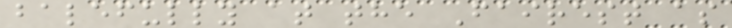balefully at the Fairest as
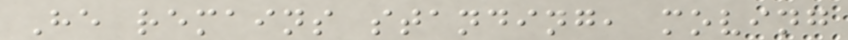He remains standing, moving
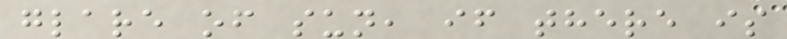glare of sun, if there is
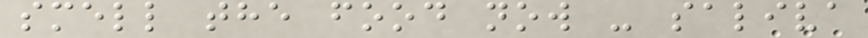smell the food now - saliva
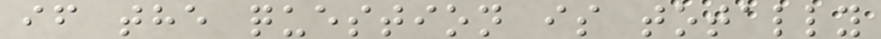if the question is totally
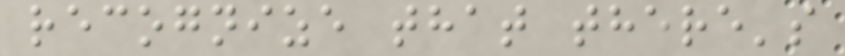recognize that there's
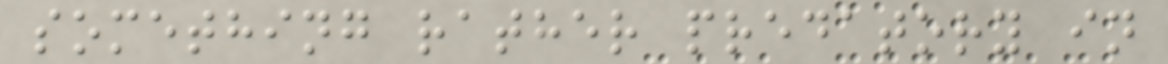something rather predatory in
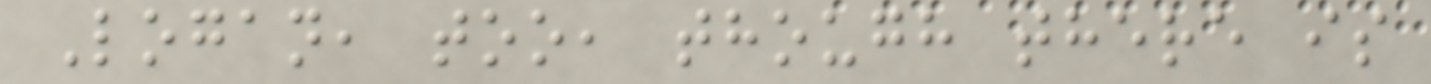Logan, too, though there is
